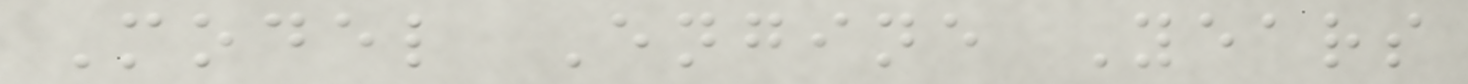Model Engine Years
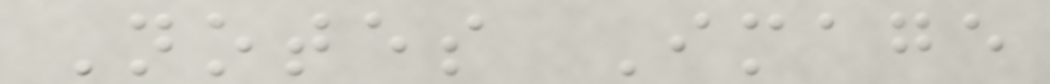Notes Image
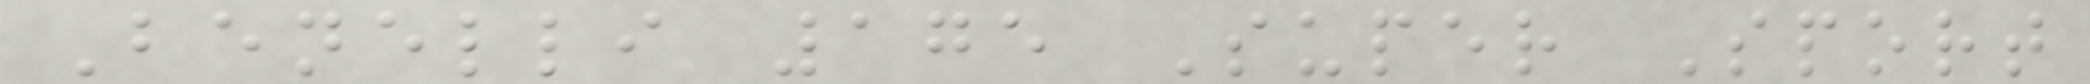Benelli 175 Super Sport
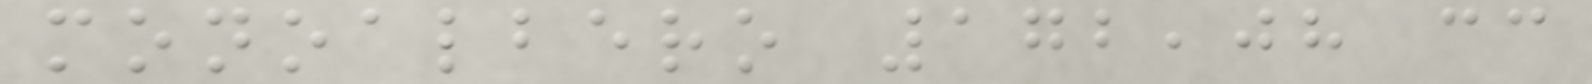monoalbero 172,08 cc
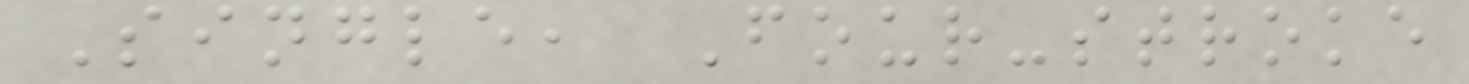Single, Four-stroke
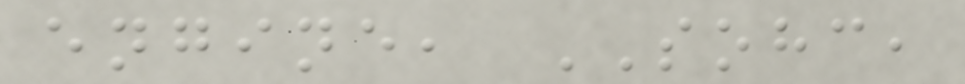engine, SOHC,
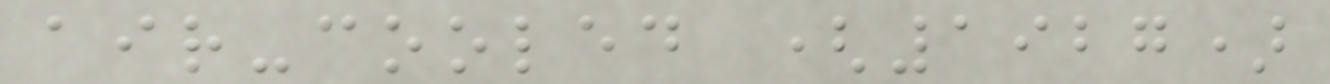air-cooled (1927)
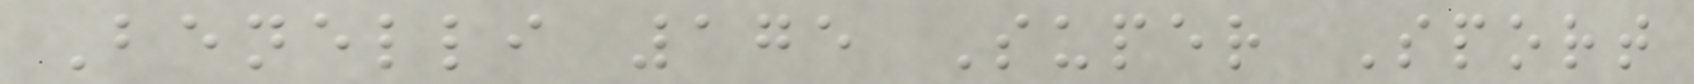Benelli 175 Super Sport
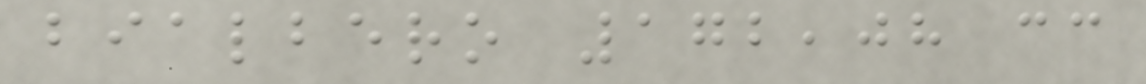bialbero 172,08 cc
